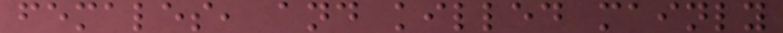females, and killed mainly
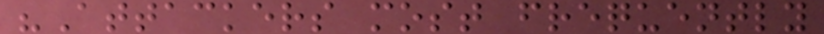"Attackers most frequently
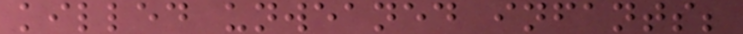killed unweaned infants;
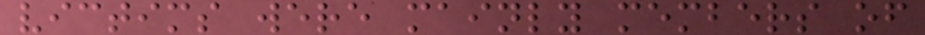victims were mainly members of
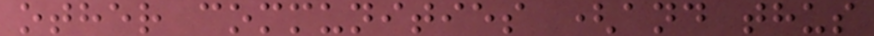other communities (and thus
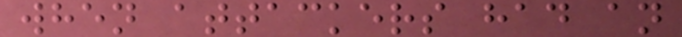when attackers had an
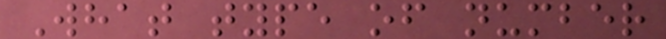What type of number
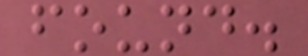found.
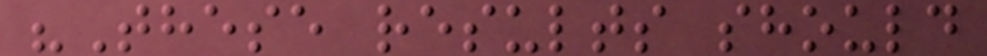"These results should
